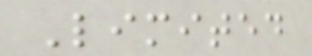Limited
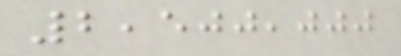2,500,000
